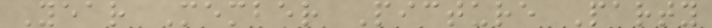Year Member Picture Party
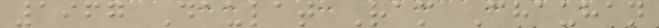1967 Daulat Ram Chauhan
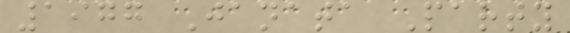1977 Janata Party
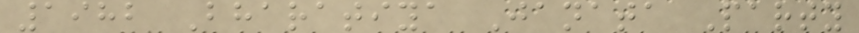1982 Bharatiya Janata Party
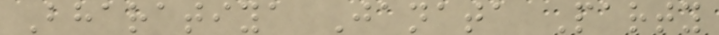Bharatiya Janata Party
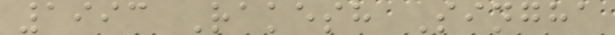1993 Rakesh Singha
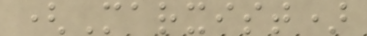(Marxist)
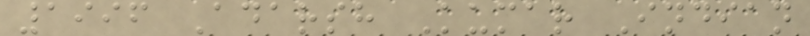1996 Adarsh Kumar Indian
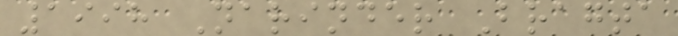1998 Narinder Bragta
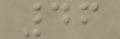46
